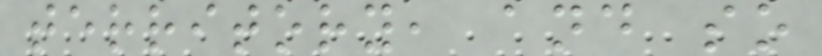territory, and so
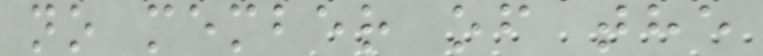no member of the
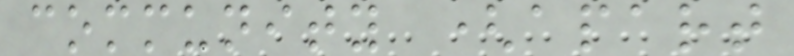community (apart
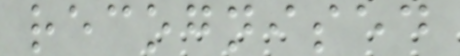recognised
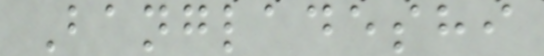Bangladeshi
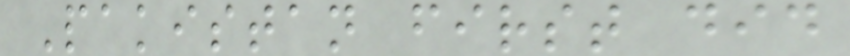Pakistan first did
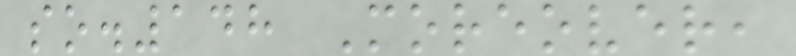so.148 Moreover,
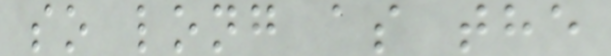so long as the
